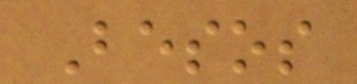Besos
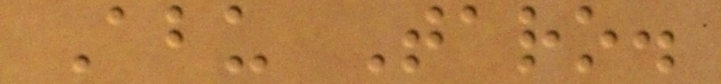Abu Taro.
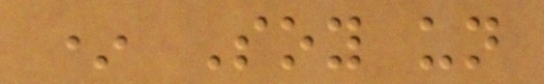* Soy un
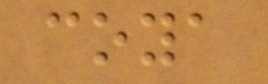coya
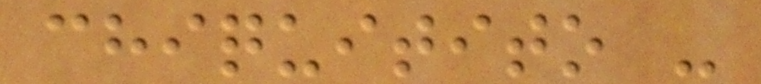chiquitito -
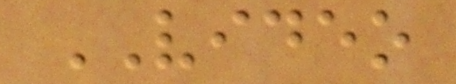VIDEO
